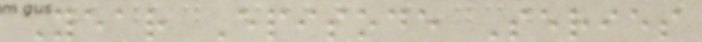Year Episode Series
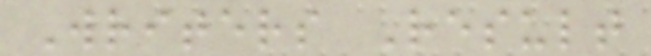Writers Result
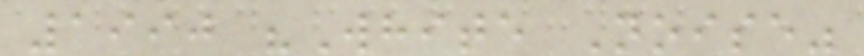1990 "White Noise"
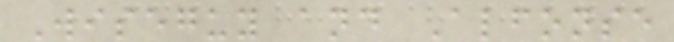Wiseguy and Alfonse
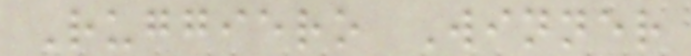Ruggiero Winner
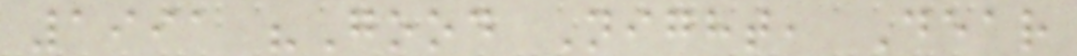1991 "Good Night, Dear
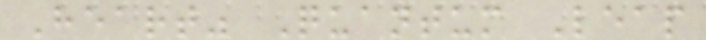Heart" Quantum Leap
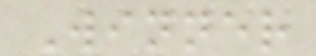Winner
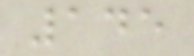145
